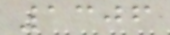1306
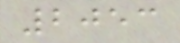2053
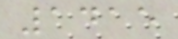1415
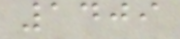1409
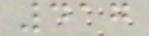417
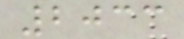2033
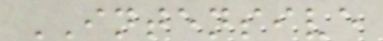INTENSIVE
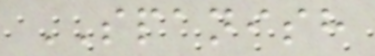SPANISH
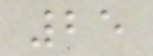25
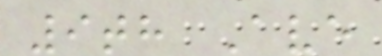9th Ave
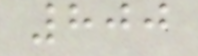800
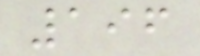196
